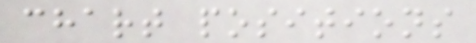chart positions
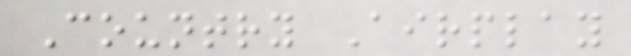Country Airplay
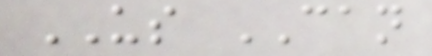US CAN
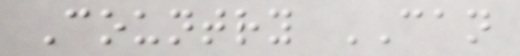Country CAN
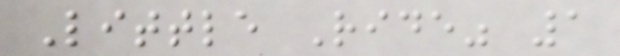Little Ride" 1
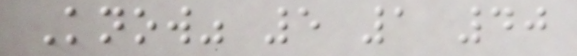Know" 5 1 40
